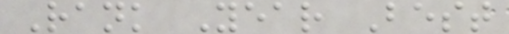Rank Year Best
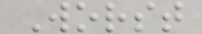Worst
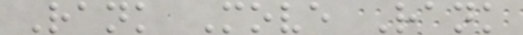Rank Move Rank
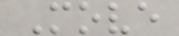Move
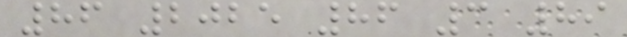86 2025 86 3 89
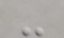-
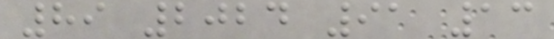89 2024 91 13
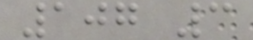107 3
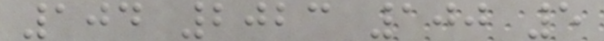104 2023 100 5
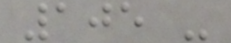105 -
